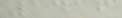1416
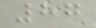87
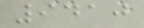9410
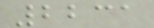2231
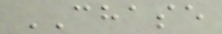CHASE
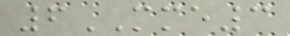6MME3
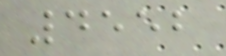4552
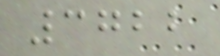3722
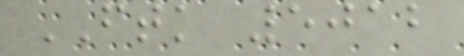FTK 5012
